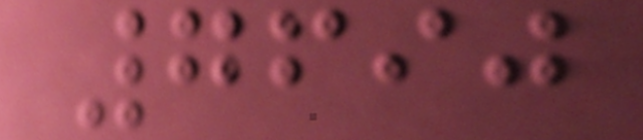7690
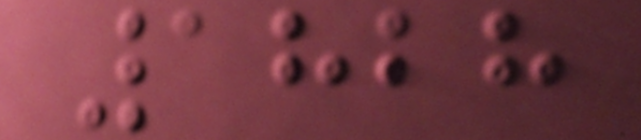1828
